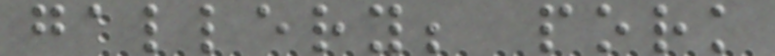gallery; pork
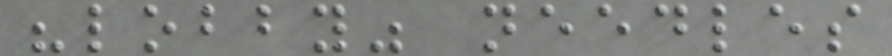"lobby" needles
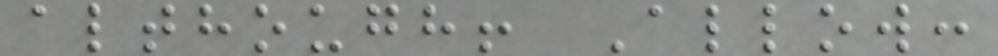although! Allow:
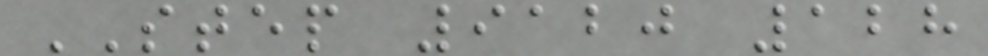STEP 9120 128
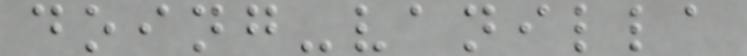doing-vanilla
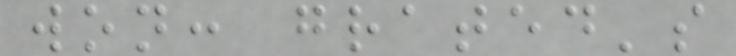won: grated's
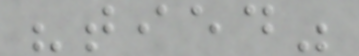"tied"
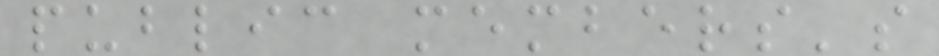public members's
